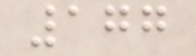177
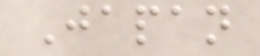Japan
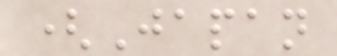(Japan
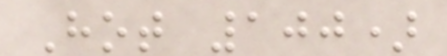Hot 100)
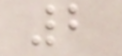2
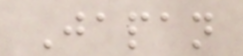Japan
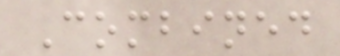Combined
